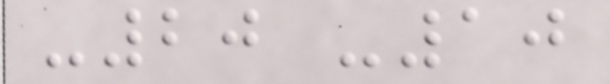-20 -10
